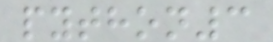python3
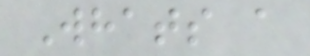Whats a
